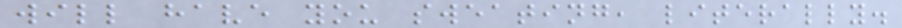will have you sweating, literally.
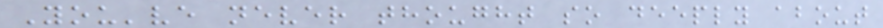You've never thought so deeply about
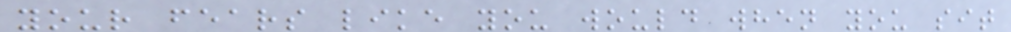your fears like you would when you sit
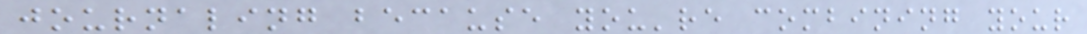journaling because you're combining your
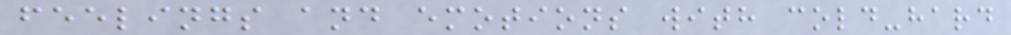feelings and emotions with cold-hard
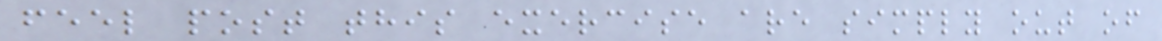feel post this exercise are simply out of
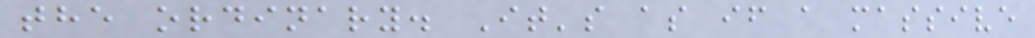the ordinary. It's as if a massive
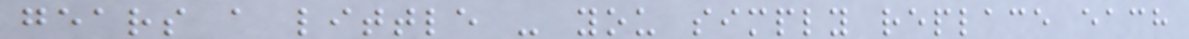gears a little - you simply replace each
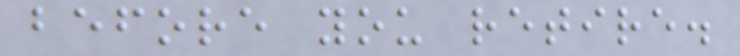before you retire.
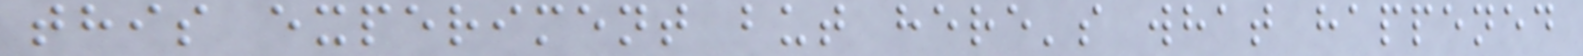this experiment but here's what happened
